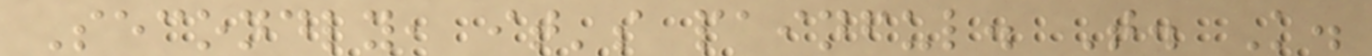Secondly, it's painful. T. K.
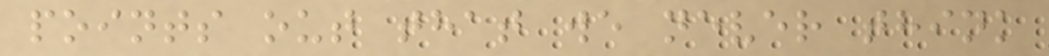points out that we never think
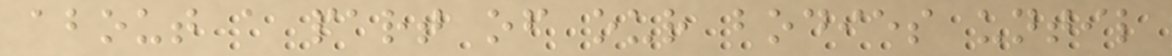about a part of our bodies until
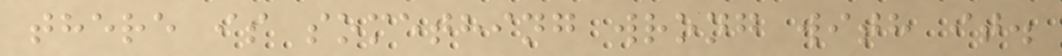there is something wrong with it.
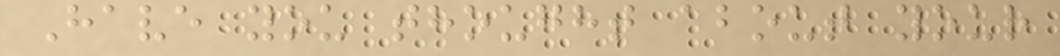Have you thought about your
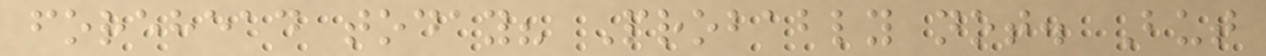forehead today? Probably not. But
